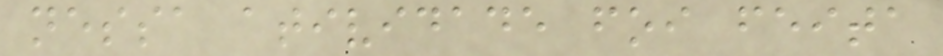nessa atividade foi feita
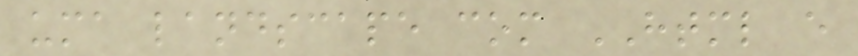uma landscape com HTML e
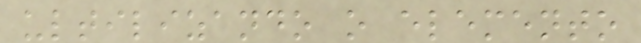ultilizando o elemento
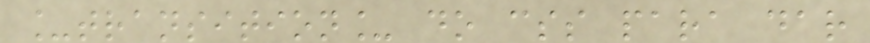_transition_ do css para dar
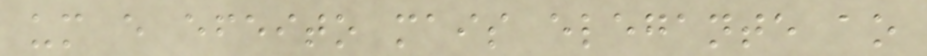um e efeito mais elegante ao
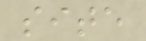site
